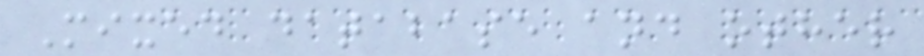Mixed database and other
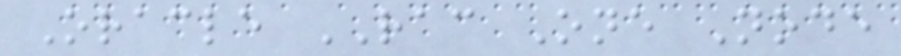Oracle RAC One Node
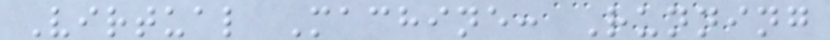Virtual Machine: Running
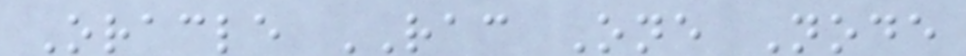Oracle RAC One Node
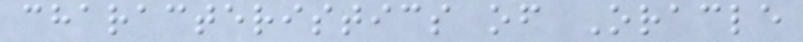characteristics of Oracle
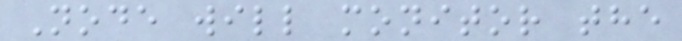Node will monitor the
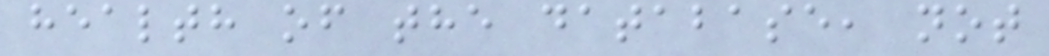health of the database, not
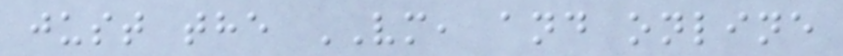just the VM, and online
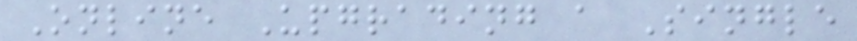Online Upgrading a Single
